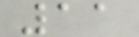11
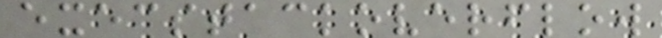execstackoverflow
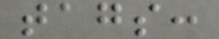tags:
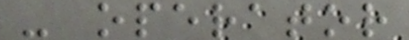- operator
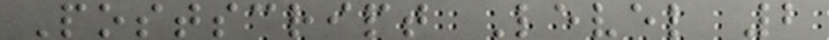Postscript Level 2
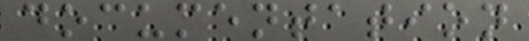documentation
